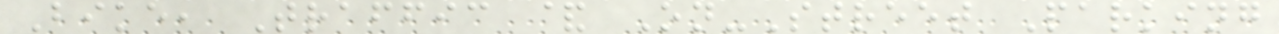Bike, Traffic & On-Street Parking
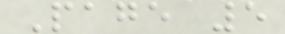Page 5
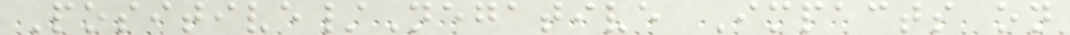Positive/Negative Impacts on
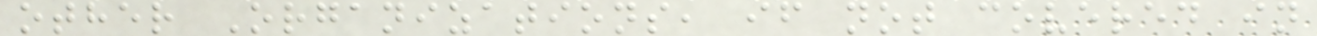other Organizations, if not covered in
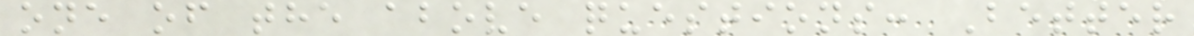one of the above questions: Better
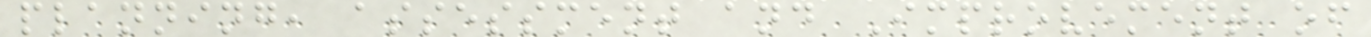planning, assessment and Improvement of
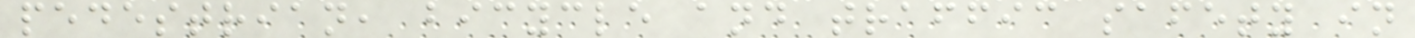pedestrian, bicycle and traffic safety in
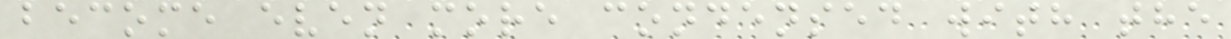become even more condensed with the
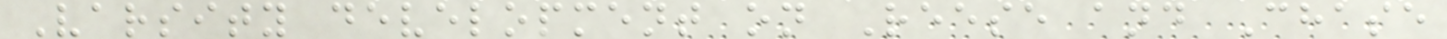Varsity development on Reese and Chase
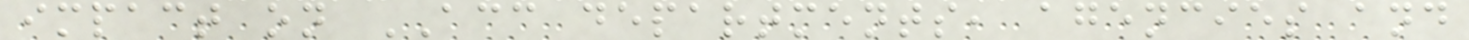impact on ACC departments, agencies and
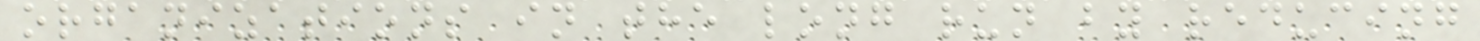organizations in the long run by reducing
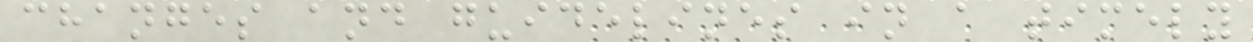changes and guidelines in a timely
